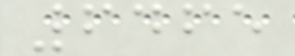6465
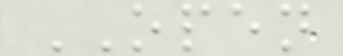OPEN
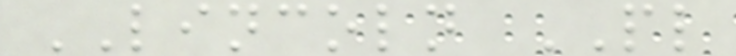LINCOLN PL
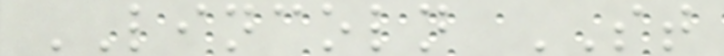LINCOLN ST
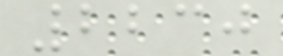2230
